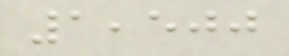1,500
